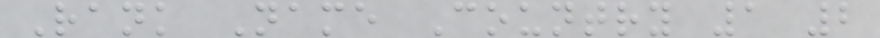Rank Name Country 1 2
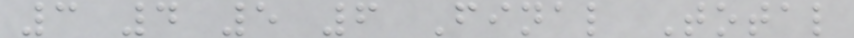3 4 5 6 Final Total
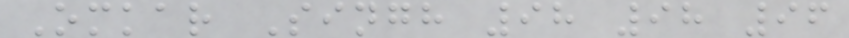Omkar Singh 98 98 96
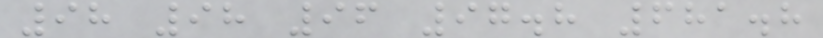98 98 96 97.8 681.8
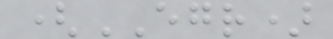(EGR)
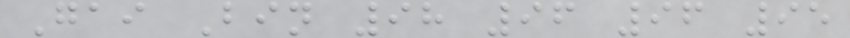Gai Bin 98 96 96 95
